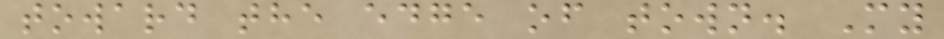toward the edge of town. My
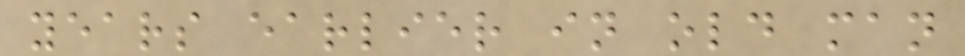years earlier in old man
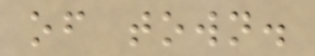of town.
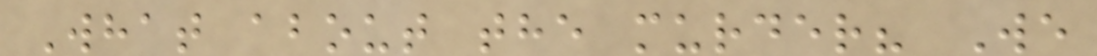What about the murder? We
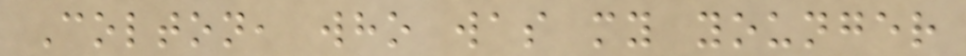Colton, who was my younger
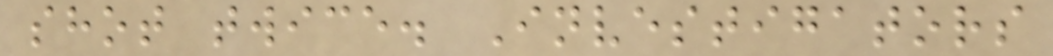shot twice. Investigators
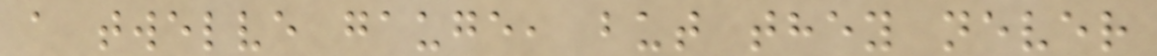a twelve gauge, but they never
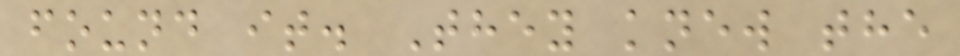found it. They knew the
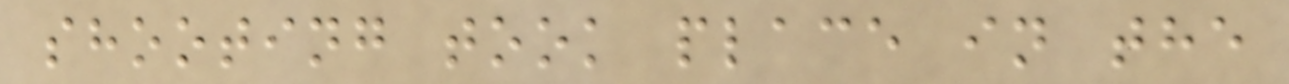shooting took place in the
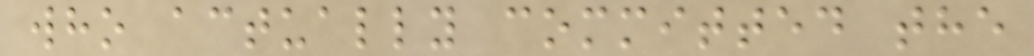who actually committed the
